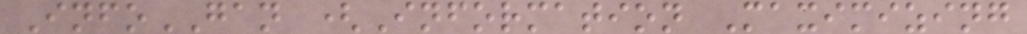InfoGAN (Information Maximizing
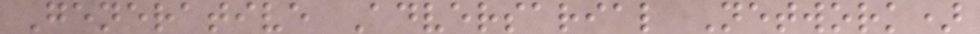Generative Adversarial Network)
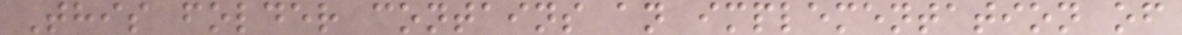This folder contains an implementation of
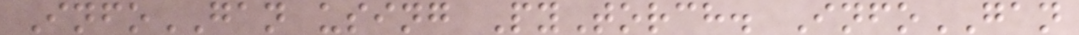InfoGAN using PyTorch. InfoGAN
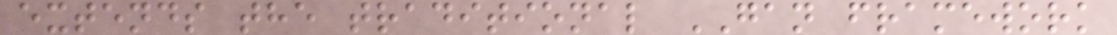extends the traditional GAN framework
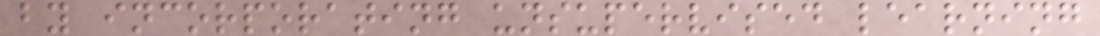by incorporating unsupervised learning
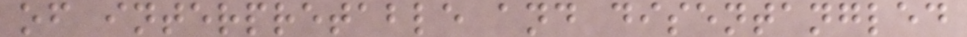of interpretable and disentangled
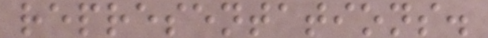representations.
